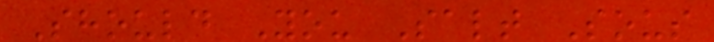Should You Salt Sous
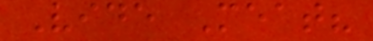Vide Meat?
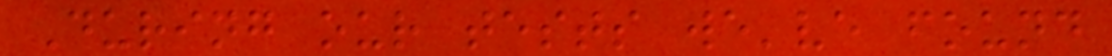During our tests we've found
